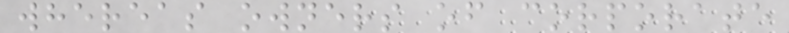whereas owners of corporate
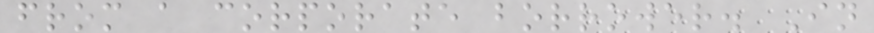from a corporate borrower. In
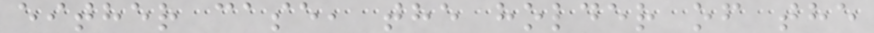either case, the holder of the
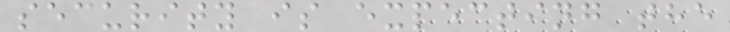security is expecting the
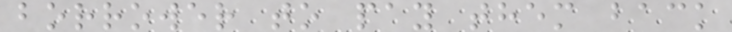borrower to pay them back
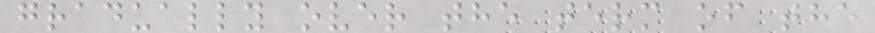gradually over the term of the
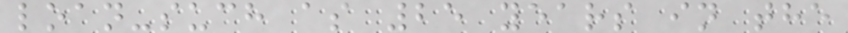loan-such as 25 years in the
